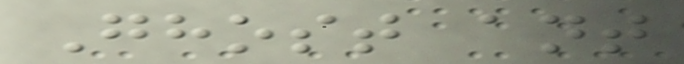Ghost ant
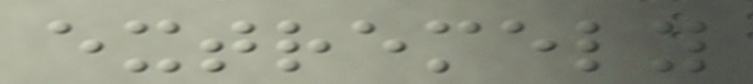extremely
